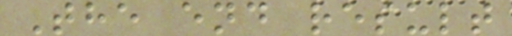The end result
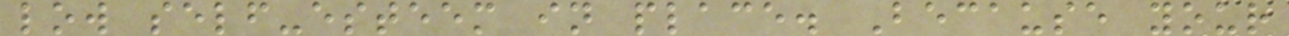low self-esteem in place. Because your
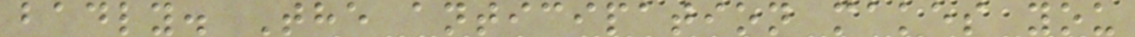badly. The anticipation makes you
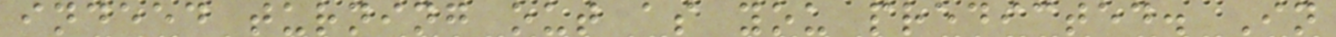indeed turning out as you predicted. In
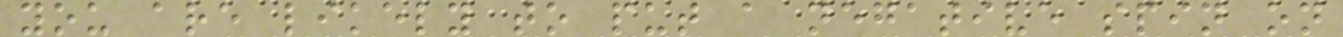you are likely to put a negative spin on
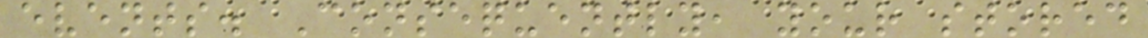events. Consequently, your stored
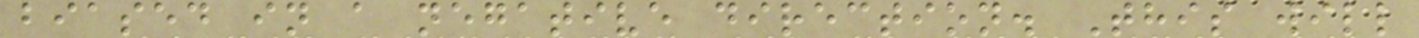biased in a negative direction. This will
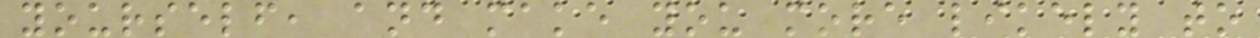yourself, and make you more likely to
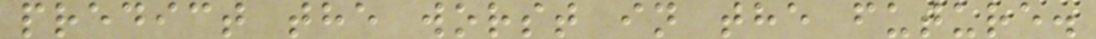predict the worst in the future.
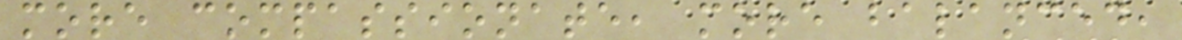more compassionate, more balanced,
